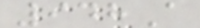948A
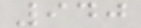940
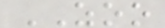ZOO
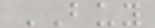BUY
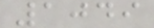1049
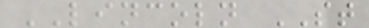LINCOLN ST
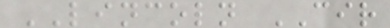LINCOLN CIR
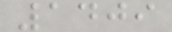1409
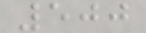500
